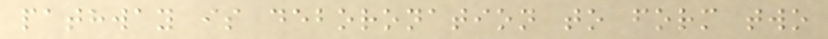pathway is deboronation to form two
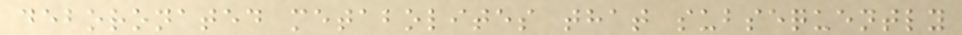deboronated metabolites that subsequently
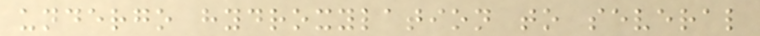undergo hydroxylation to several
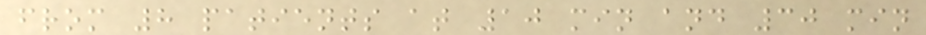from 8 patients at 10 min and 30 min
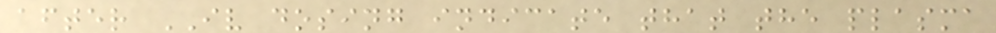after IV dosing indicate that the plasma
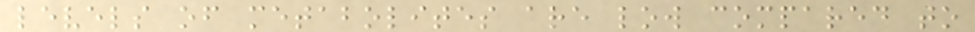levels of metabolites are low compared to
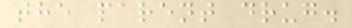the parent drug.
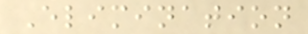Elimination
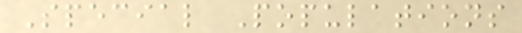Special Populations
